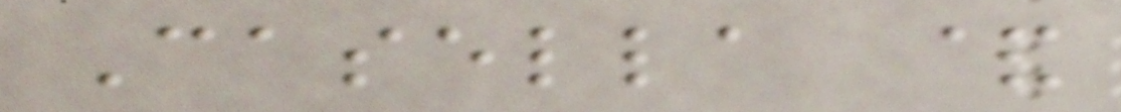Casella &
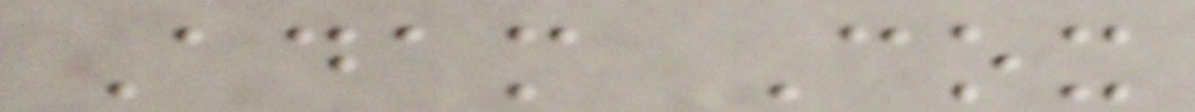Adam Cox
